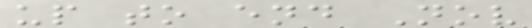up to end Nov
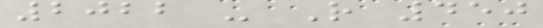2022 - R 450
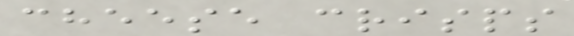cheese crisps
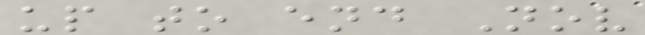up to end Nov
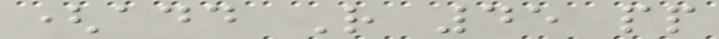(add R 45 pp
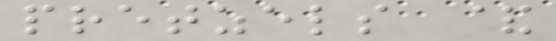pretzels &
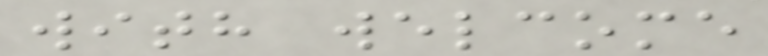with welcome
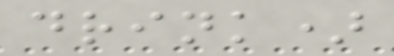drink)
